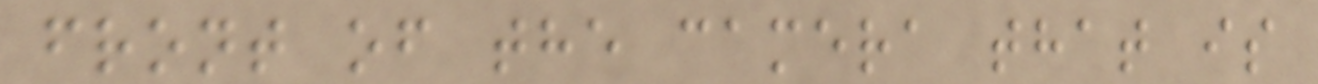front of the camera that is
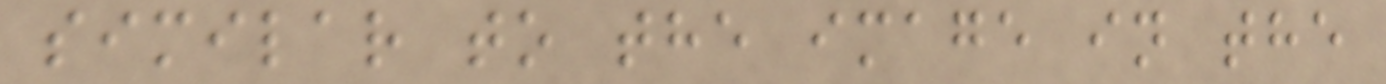similar to the image in the
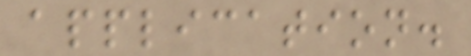application.
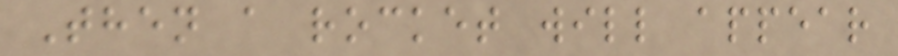Then a rocket will appear
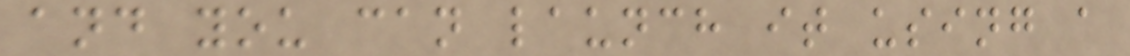and you can launch it using a
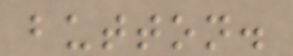button.
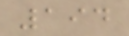194
